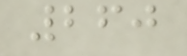260
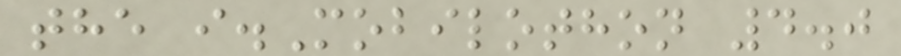the i.Mobilothon 4.0
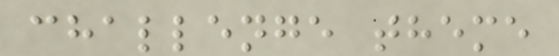challenge theme
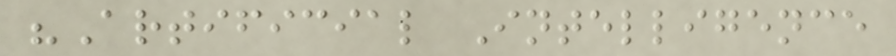"Artificial Intelligence
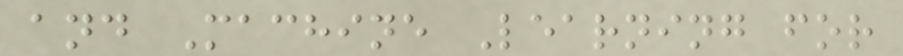and Machine Learning for
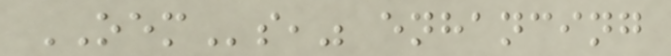OEMs," enhancing
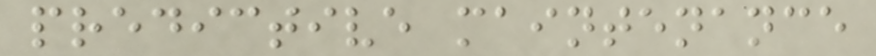predictive maintenance
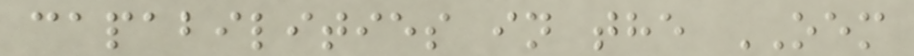capabilities in the OEM
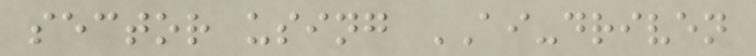sector using AI-driven
